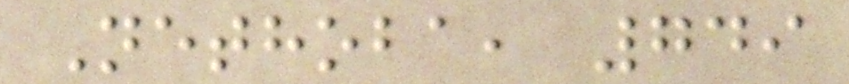Nethoba, 749
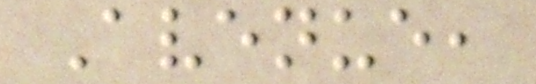Avenue,
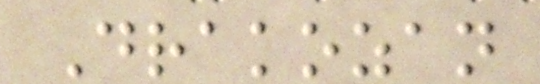Drakozan
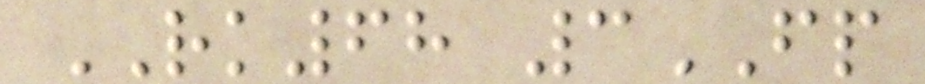RK68 3FP
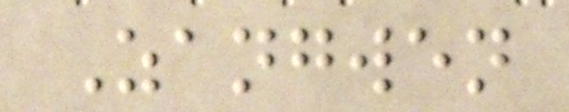Zangwen
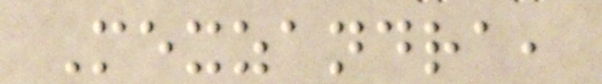Mexzandra,
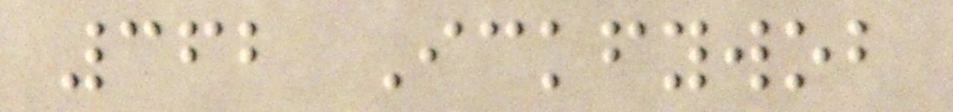362 Ickfywob
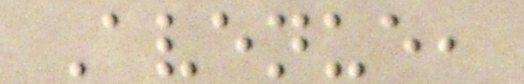Avenue,
